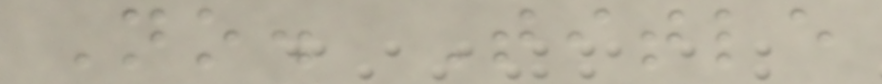No. Title
